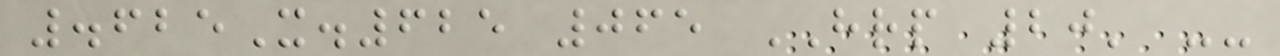.625X.625 065 HRP 20' --
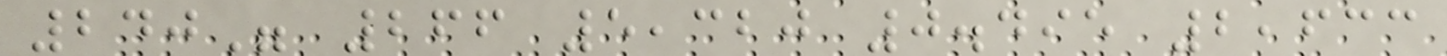240" 266 5,320 0.495 2,633
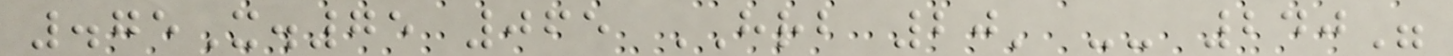.75X.75 065 HRB 20' -- 240"
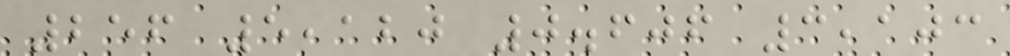256 5,120 0.606 3,103
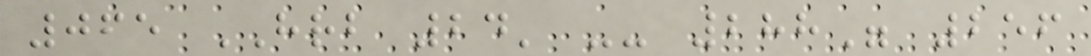065 HRB 24' -- 288" 256
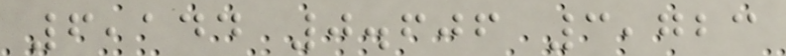6,144 0.606 3,723
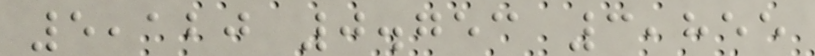5,120 0.753 3,855
